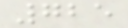725
